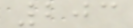203
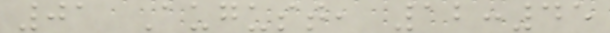01 August, 12:45
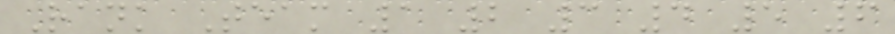Rank Team 1 2 3 4 5 6
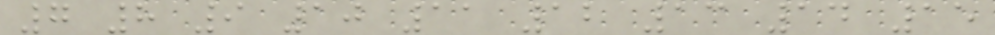7 8 9 10 11 12 13 14 15
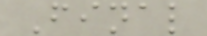Final
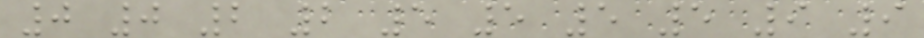0 0 2 2 5 5 5 5 9 9
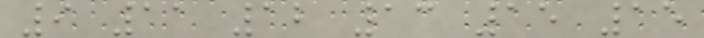9 11 12 13 15 15
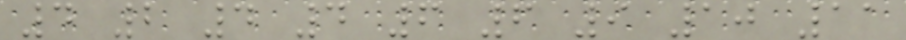4 2 4 4 6 6 9 10 11
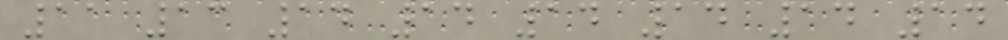11 13 14 14 14 14 14 14
